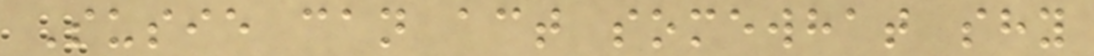Susie can act somewhat shy
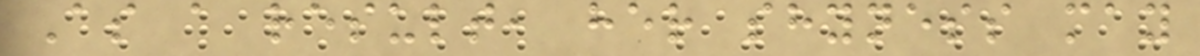As a result, her shyness may
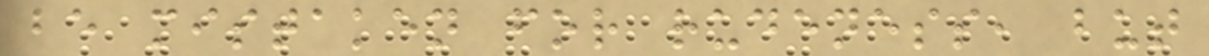be mistaken for rudeness, but
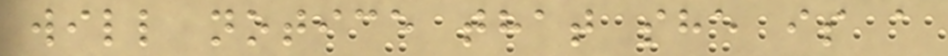will notice that she is a
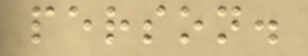person.
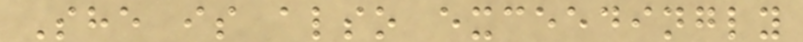She is also exceedingly
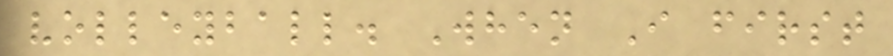volleyball. When I first
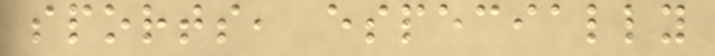sports, especially
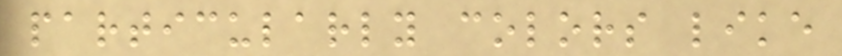particularly colors like
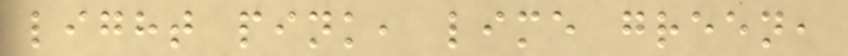light pink, lime green,
